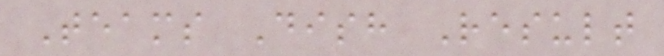Teams Dish Result
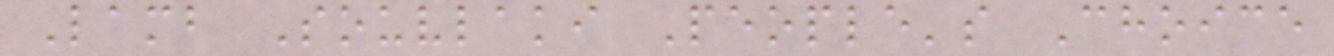Lamb Souvlaki People's Choice
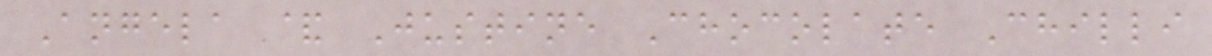Angela & Justine Chocolate Chilli
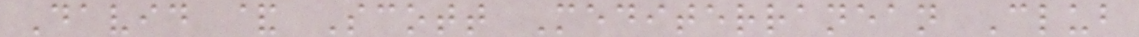David & Scott Mediterranean Club
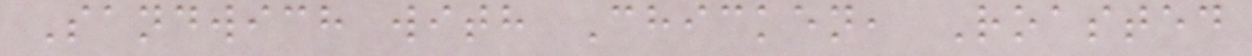Sandwich with Chicken, Roasted
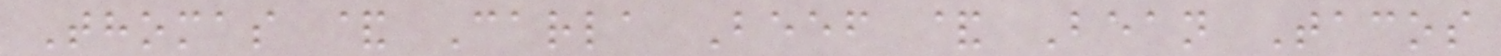Thomas & Carla Beef & Bean Tacos
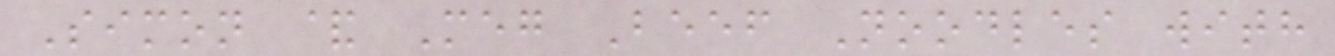Simon & Meg Beef Noodles with
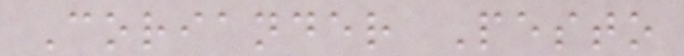Coriander Pesto
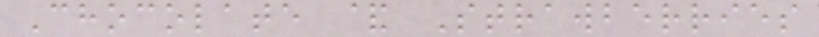Chocolate & Strawberries
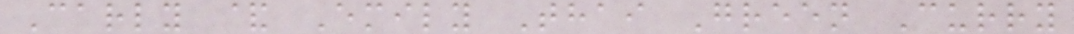Carly & Emily Thai Green Curry
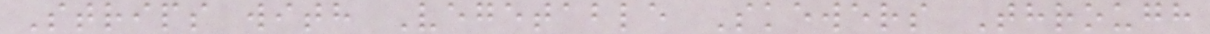Strips with Vegetable Skewers Through
